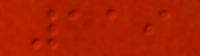119
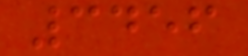3456
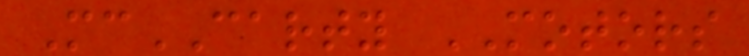McCARTY MOTORS
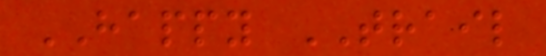HAPPY TRAIL
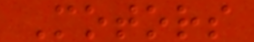Motors
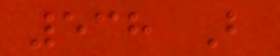538 B
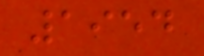1954
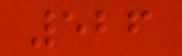526
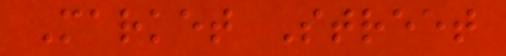Market Street
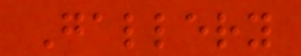Gallery
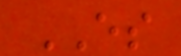ES
